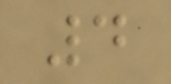4
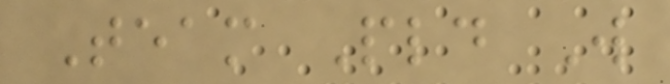Team Pld W
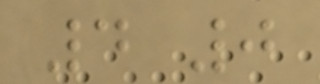4 0
